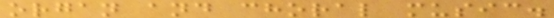organ and choral music.
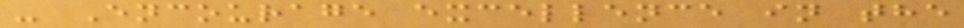- Encourage excellence in the
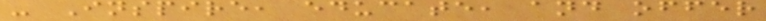- Inspire, educate, and offer
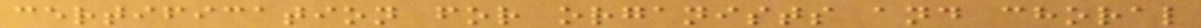certification for organists and choral
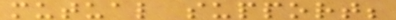mutual support;
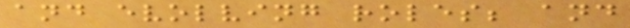and evolving roles; and
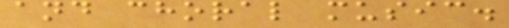and choral music.
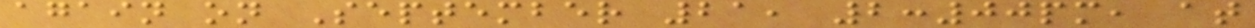again on September 21, 2:00pm, at
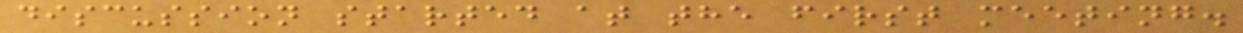discussion started at the first meeting.
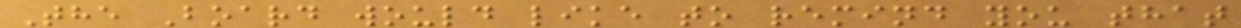The Board would like to remind you that
